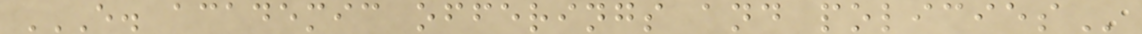E. ACADEMIC OFFERINGS AND POLICIES
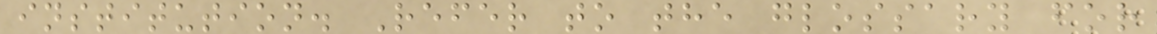institution. Refer to the glossary for
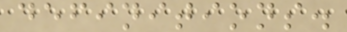definitions.
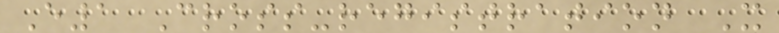E1 Cross-registration X
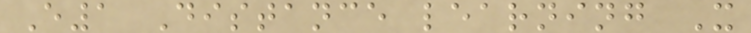E1 Distance learning X
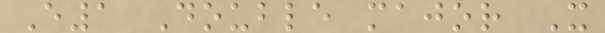E1 Double major X
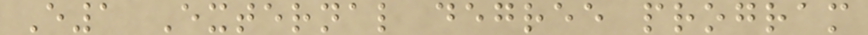E1 External degree program
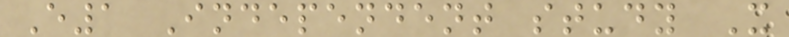E1 Independent study X
